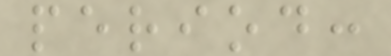period:
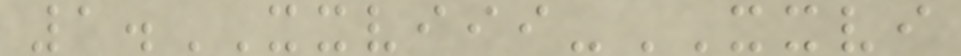1.XXVIII-XXVI
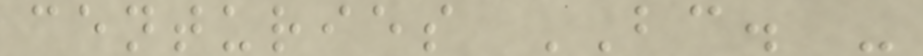centuries BC. -
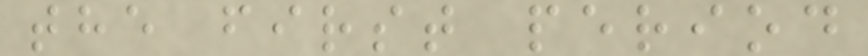the first period
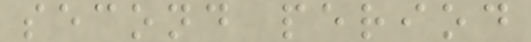second period
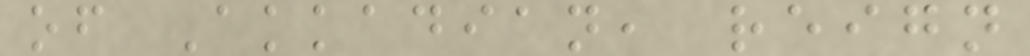of Akkadian, reign
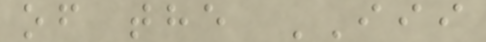of the III
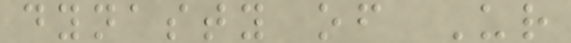dynasty of Ur
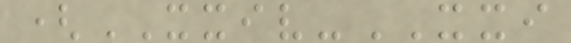(XXIV-XXI
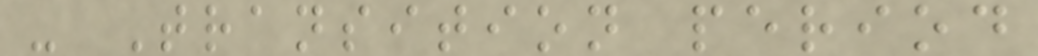- Transition period
